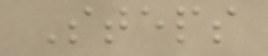Steps
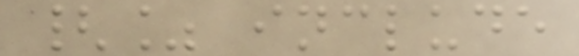{% include
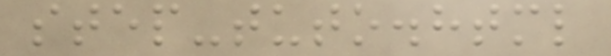step-tuto.html
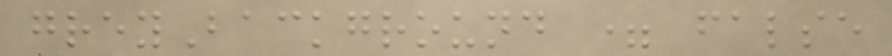greyBackground = false
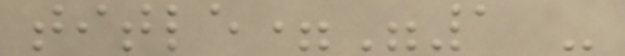title="1 -
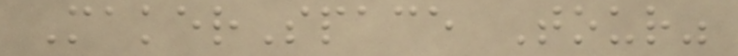MakerSpace Tour"
